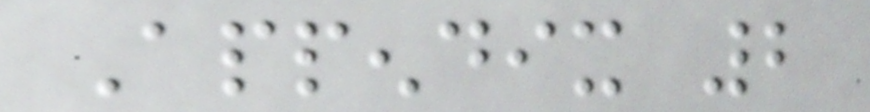Appendix 2
